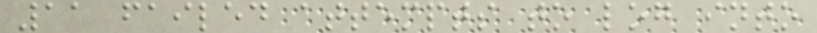11 failed attempts to log into
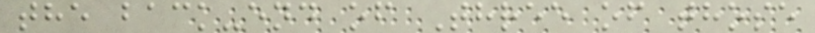the back-end of Three of those
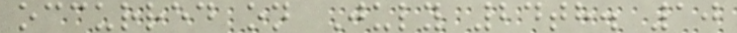occurred on July 24th. 10
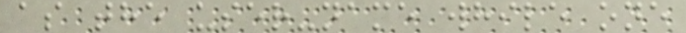as the user-name while one
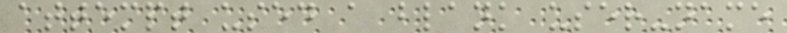attempt used a blank user-name
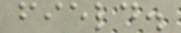field.
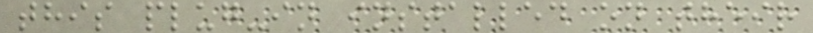this plug-in installed on their
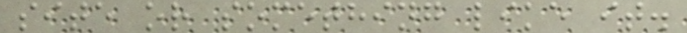site or something like it.
